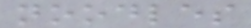noodles
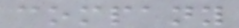company
